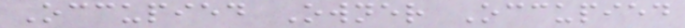Occupied Owner Occupied
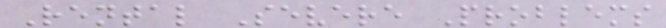Rental Severe Problems
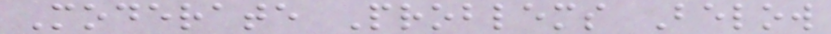Moderate Problems Below
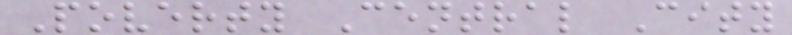Poverty Central City
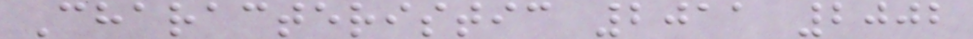Characteristic 2011 2002
